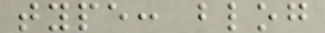type: blog
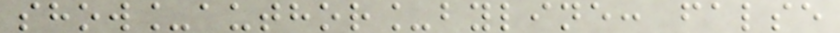show_author_byline: false
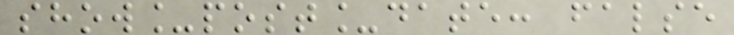show_post_date: false
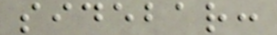sidebar:
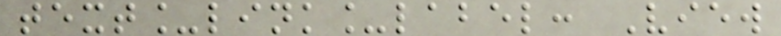text_link_label: View
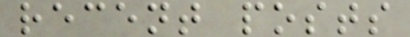recent posts
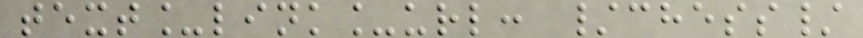text_link_url: /chess/
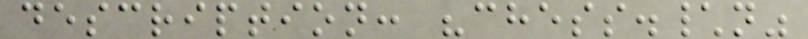description: "chess.\n"
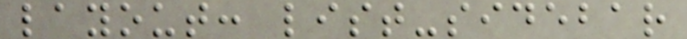layout: list-sidebar
